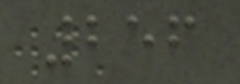256
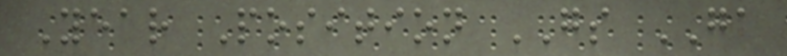Year Position GS GA
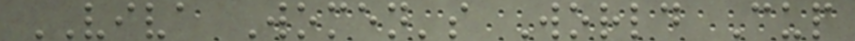VIVA Women's World Cup
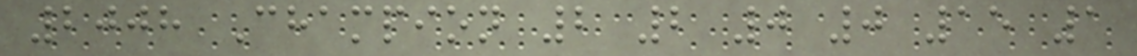2008 Champion 2 2 0 0 15 1
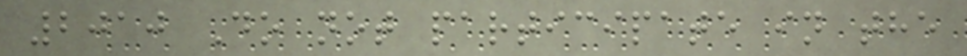2010 Do not participate in the
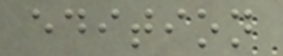edition
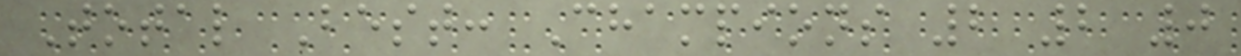Total Best: Champions 2 2 0
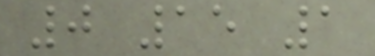0 15 1
